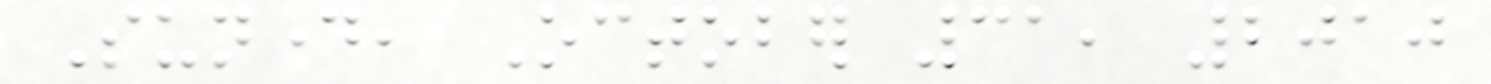Sunday, October 31, 2010
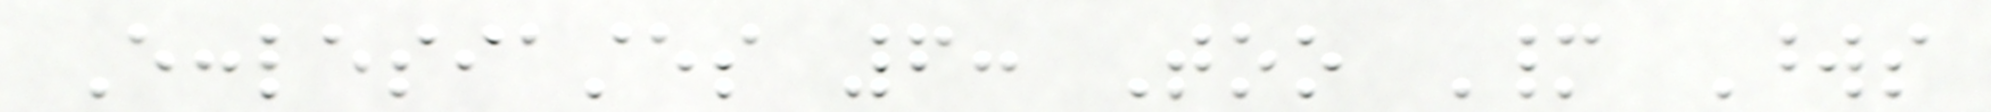Ecclesiastes 6: Too Many Words
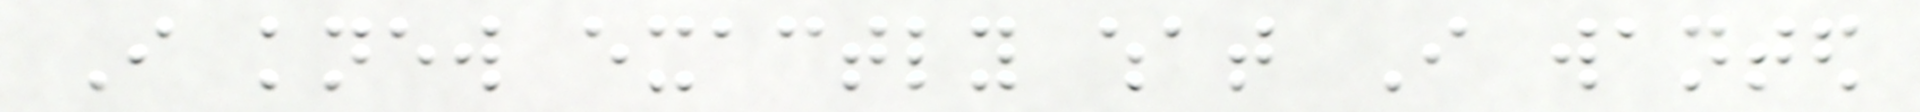I knew exactly what I wanted
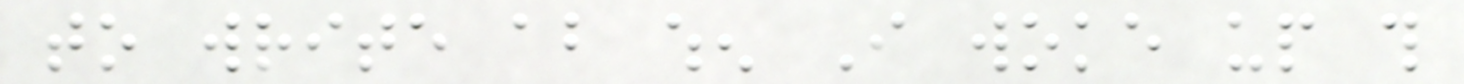to write about when I woke up this
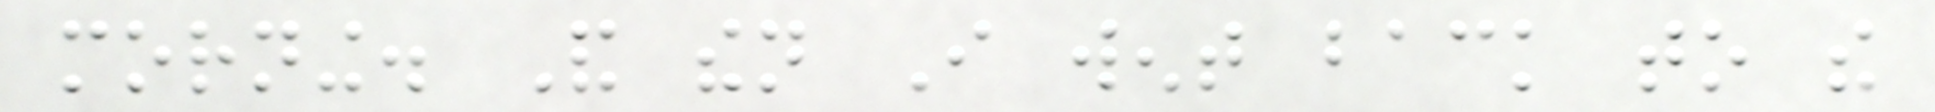morning. And then I went back to the
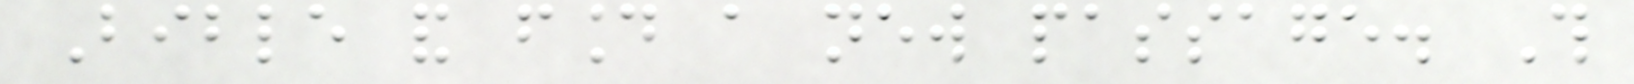Bible and found a new passage. This
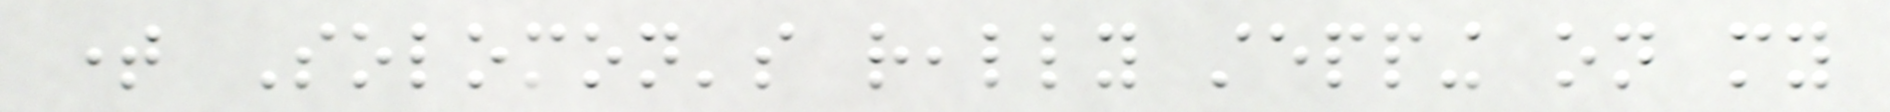time Solomon's really stepping on my
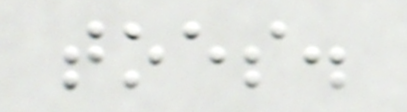toes.
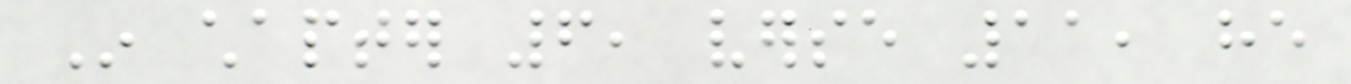In chapter 6, verse 11, he
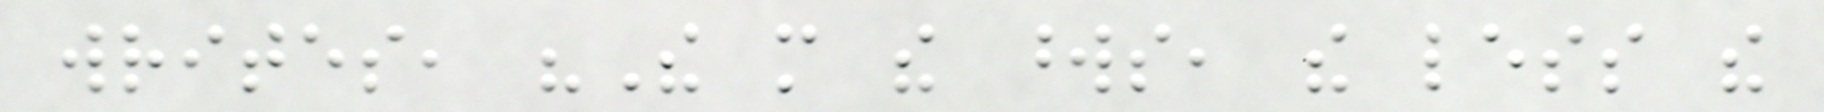writes, "The more the words, the less the
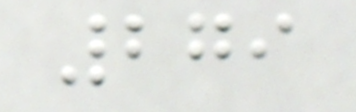279
